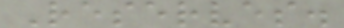Reserves.
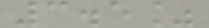3.5%
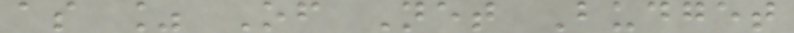as % Of Net Budget
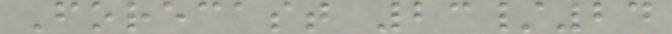Forecast 23/24
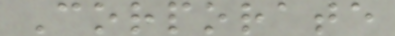Corporate
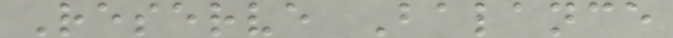Reserve Balance
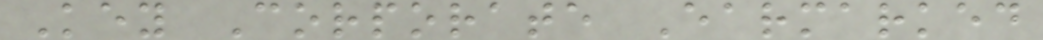Key Corporate Earmarked
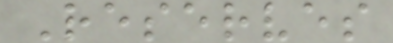Reserves
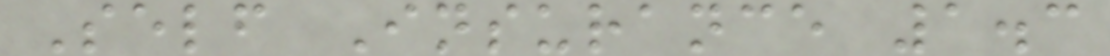Self Insurance 1.3
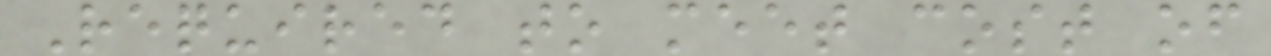Required to meet cost of
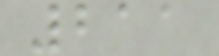211
